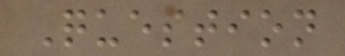Question
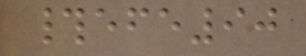#efe90
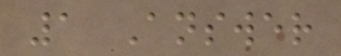1 Answer
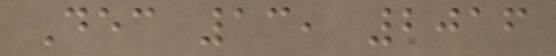Dec 13, 2016
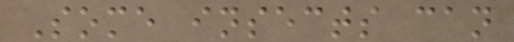Some insects can
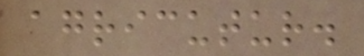agricutur.
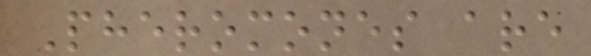Pheromones are
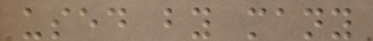used by many
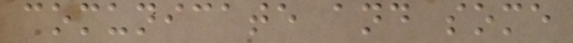comunicate and some
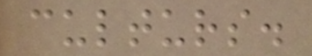culturs.
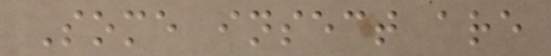Some insect are
